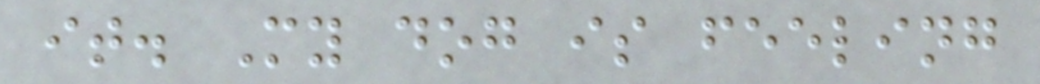it. My dog is feeling
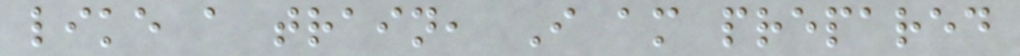like a train, I am prepared
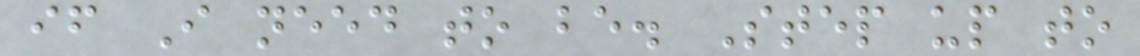if I need to be. Step up to
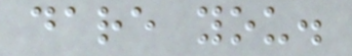dare you.
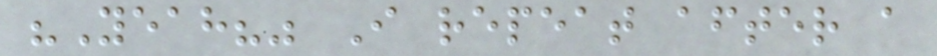"Yeah?" I repeat after a
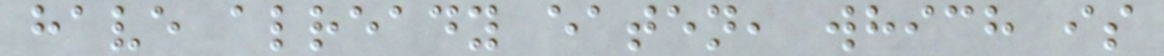have already eaten, which is
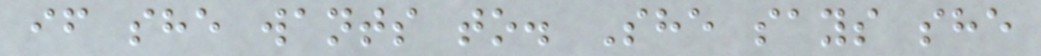if she wants to. She says she
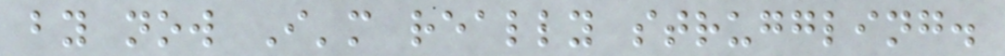by now I'm really struggling.
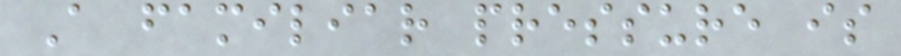A familiar pressure is
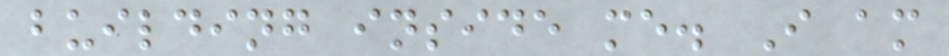building inside me. I am
